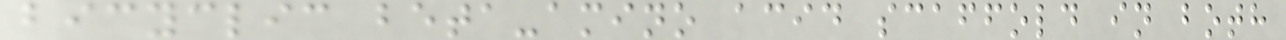bicyclic beta-amino acid scaffold in both
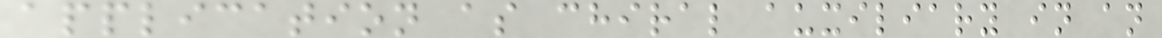application as chiral auxiliary in an
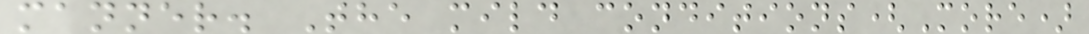manner. The mild conditions(More)
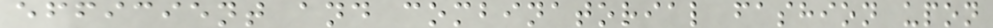efficient and combinatorial fashion upon
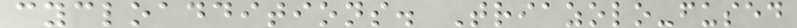cycloadditions. Triazolo-fused
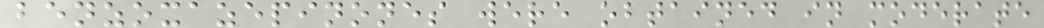benzoxazepinones were obtained in moderate
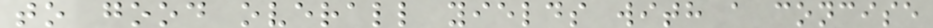to good overall yields with a concise
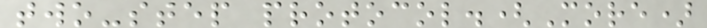two-step protocol.(More)
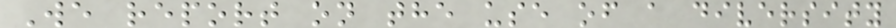We report on the use of a diversity
